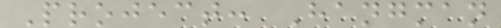Project: Hangman
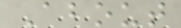About
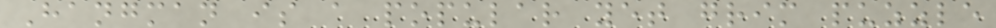Hangman is a popular yet grim puzzle
